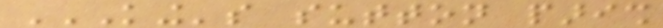KING'S SUTTON PARISH
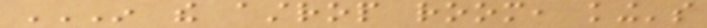IN THE ASTROP ROOM, KING'S
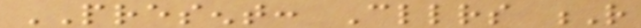PRESENT: Cllrs R
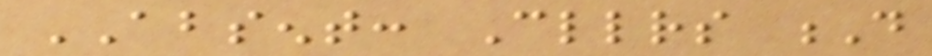ABSENT: Cllrs D
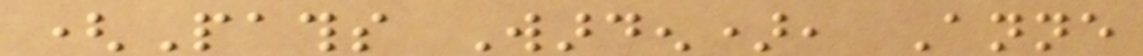(Paths Warden), Anne
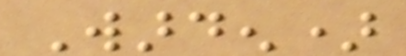Warden)
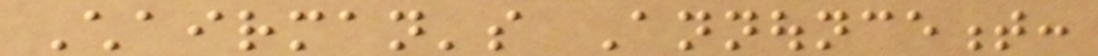Chairman's Announcement:
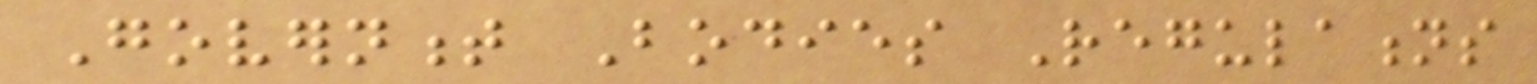Government Bodies Regulations
